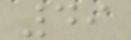49
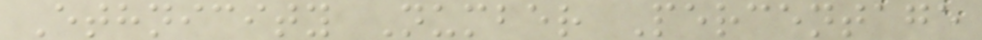Ethnicity Number Percentage
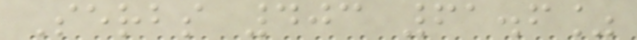Serbs 403 61.6%
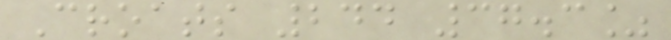Croats 244 37.3%
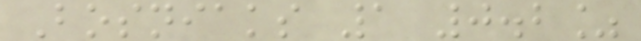Bosniaks 1 0.2%
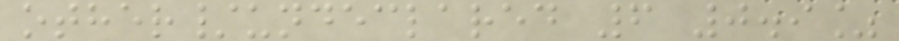other/undeclared 6 0.9%
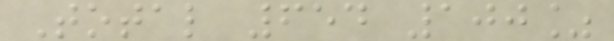Total 654 100%
